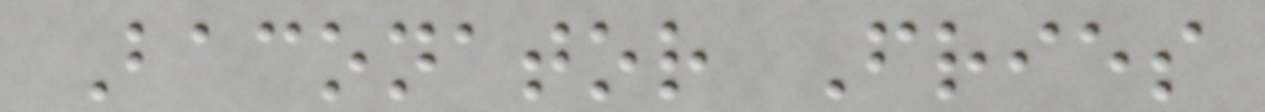Baconator Fries
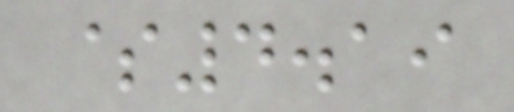$4.19
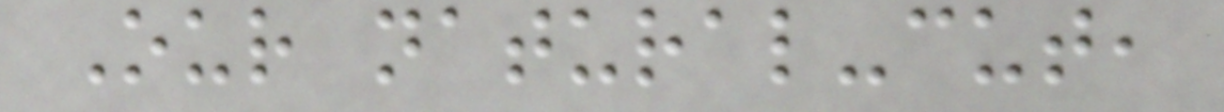Our natural-cut,
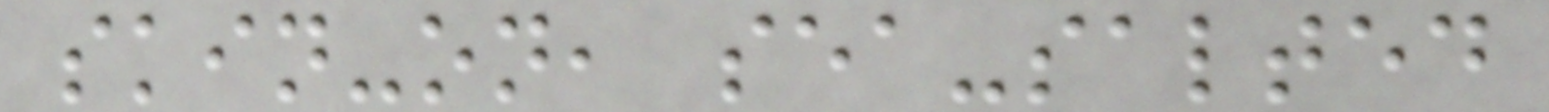skin-on, sea-salted
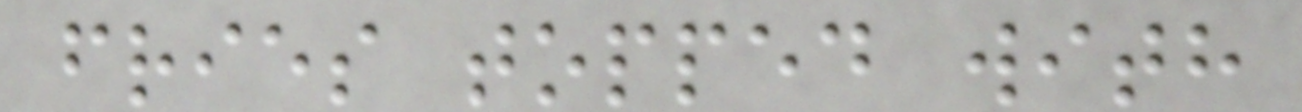fries topped with
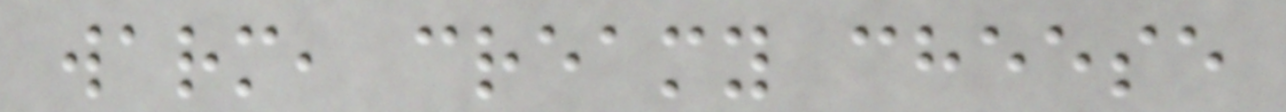warm, creamy cheese
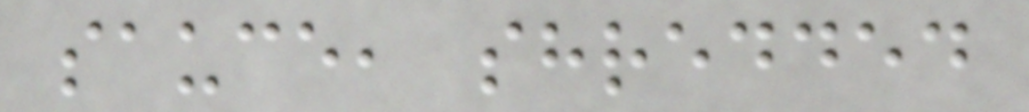sauce, shredded
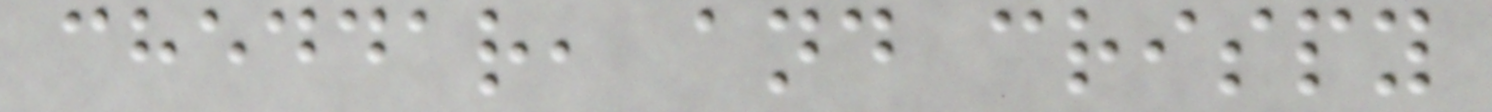cheddar, and crispy
